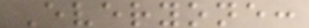Everyone:
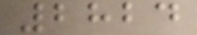2824
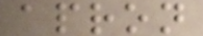apron
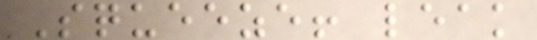Squeeze! leak
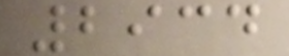2934
